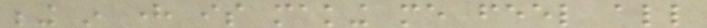being in here is making me feel all
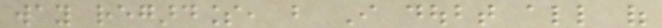way regardless, but I doubt all of
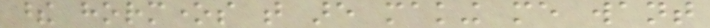these hormones that are making me want
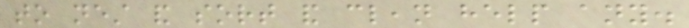to nest and sort and clean help any.
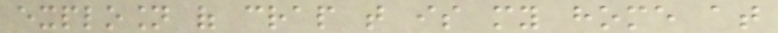explosion of crap that is my home at
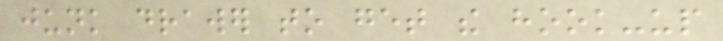junk drawer to get the hook-up
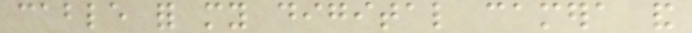cable for my digital camera and
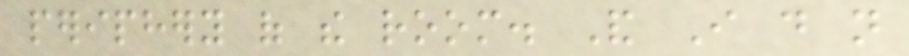periphery of the room. And I do not
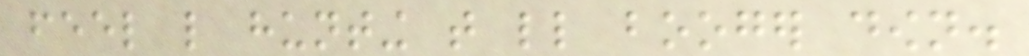feel like hunting that little booger down.
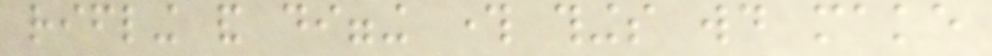rifling and digging through things would make
